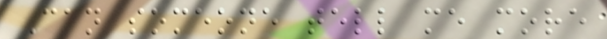Can someone tell me more
